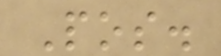Pos.
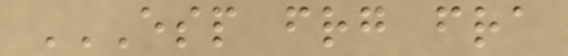ESP FRG FRA
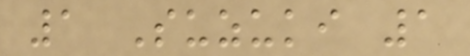1 Suzuki 1
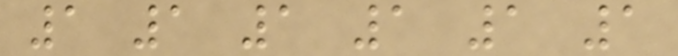1 1 1 1 1 1
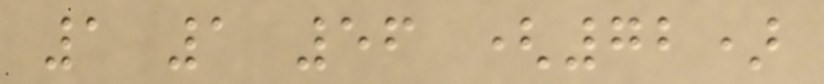1 1 56 (72)
